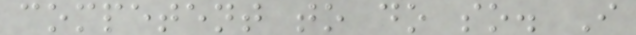competent to do so. I
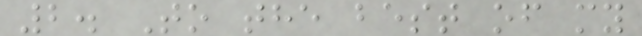2. To the best of my
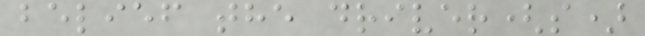belief the driver(s)
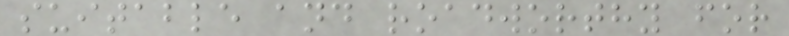suitable and roadworthy for
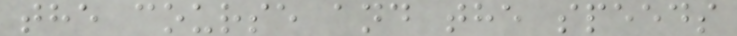the course and the speeds
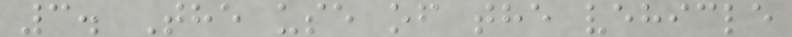3. The use of the vehicle
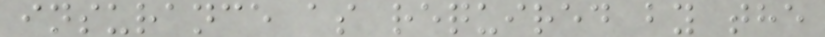insurance as required by the
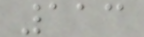113
